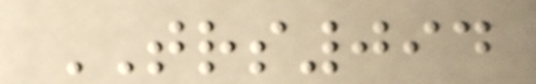TRS094
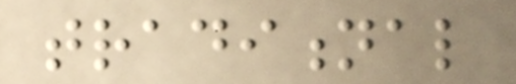traditional
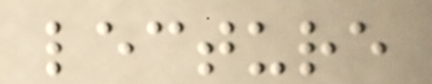lecture
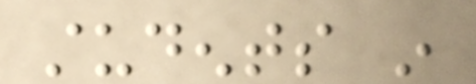students in
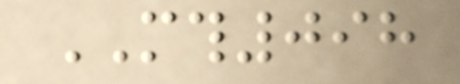MTH098
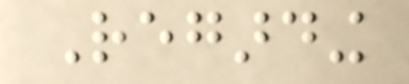Regarding
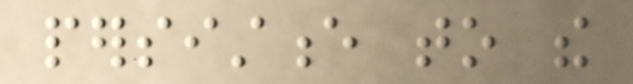persistence to the
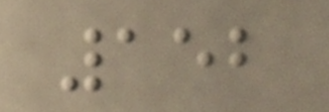152
